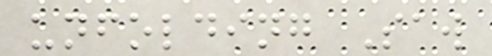unfolding Saw
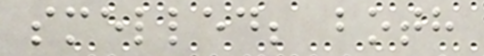smelled; both
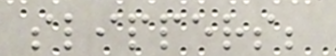slippers;
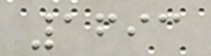1693
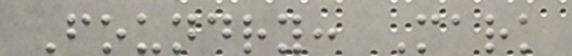Foundry: Mark
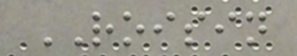ROISIN
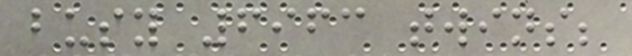busy 6963 twins;
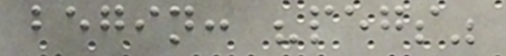begin: "pegs"
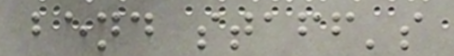bend staff's
